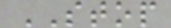STOP
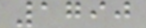1790
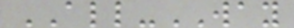ALL-WAY
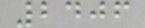2406
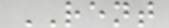RENT
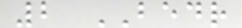2 BEDR
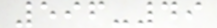596-49
